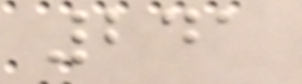241
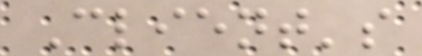Client's
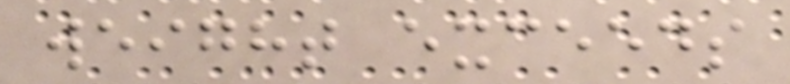weight exceeds
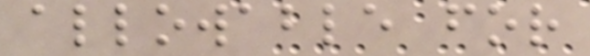allowable for
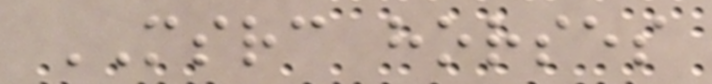MSRC horses
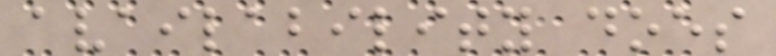availability does
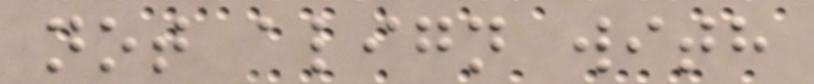not align with
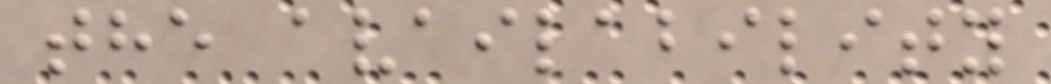the availability
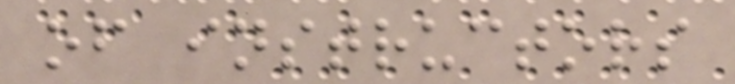of instructors
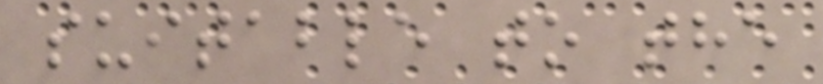suitable to the
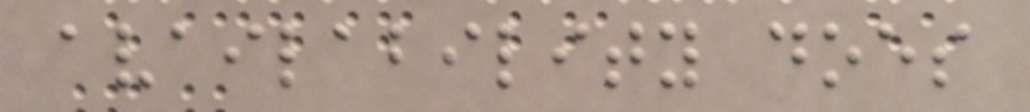availability does
